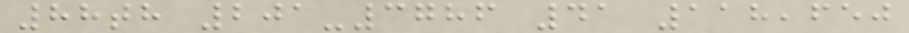88th 201-3786 41 118,650
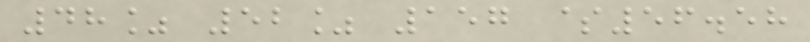48% 52% 157 $56.58
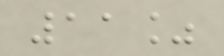11%
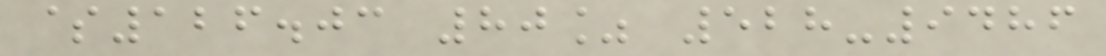$126.03 80% 528-9486
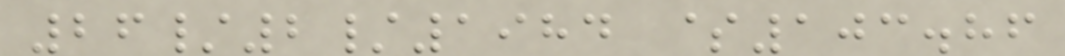26/2/1984 $103.86
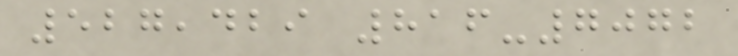527,429 816-7072
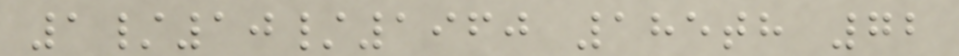1/10/1960 185th 72
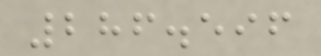286.596
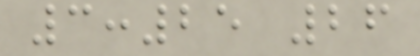3:25 26
